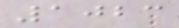1023
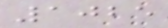1025
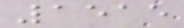1515
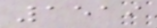1519
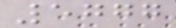5777
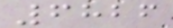6826
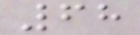68
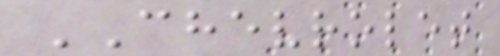CHEVROLET
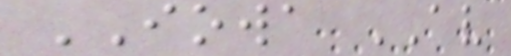IOWA AV
